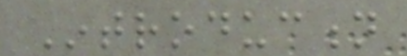Introduction
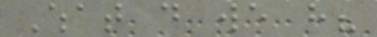What do we have?
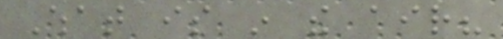What is in the air?
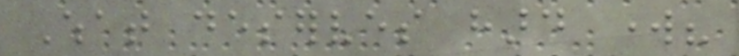What deserves hard work?
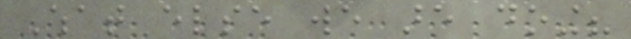What else we are doing?
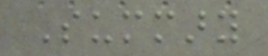Summary
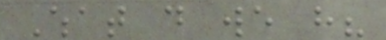What do we have?
